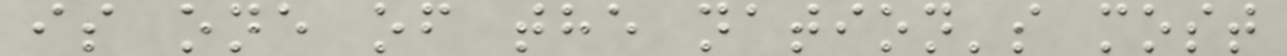is one of the nation's most
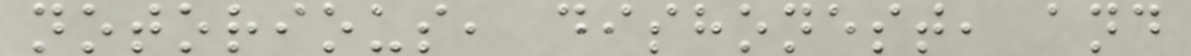notorious, dishonest, and
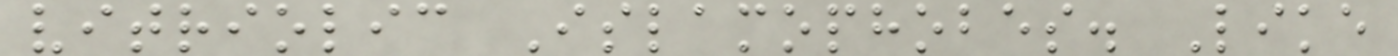vitriolic Islamophobes. Like
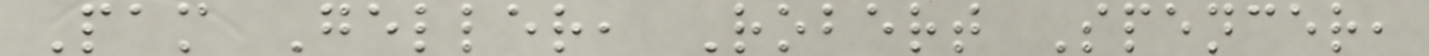Pam Geller, Robert Spencer,
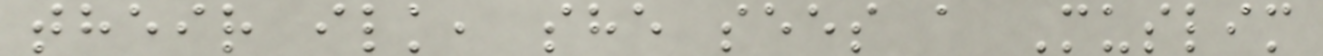their ilk, she sees a Muslim
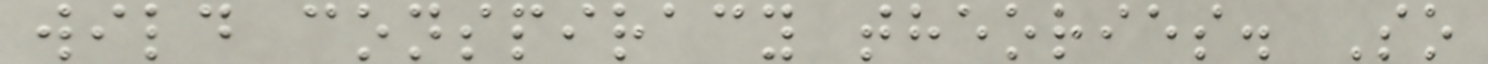wild conspiracy theories. So
